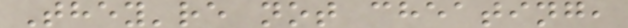They're not cheating,
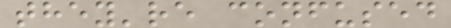they're confused
